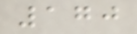170
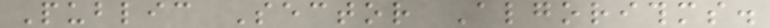Public Sector Algorithms.
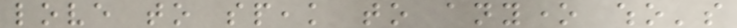love to speak to anyone who's
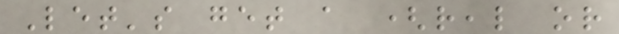Let's get a (real or
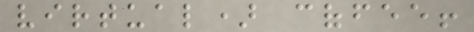virtual) coffee!
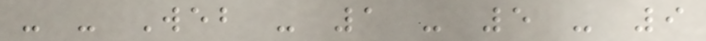- - Web - 1 - 5 - 9
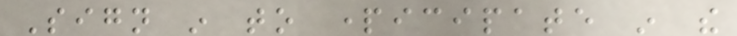Sign in to participate in the
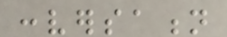conversation
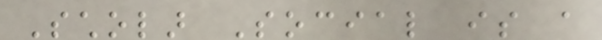Scholar Social is a
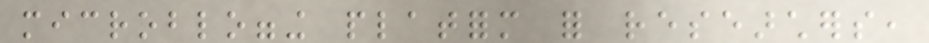microblogging platform for researchers,
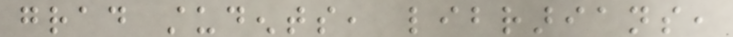grad students, librarians,
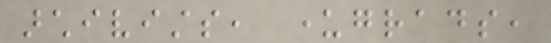archivists, undergrads,
